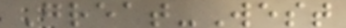Great-West
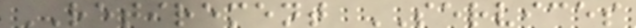RETIREMENT SERVICES
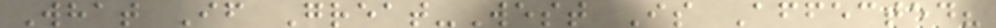What If Great-West Is Affected?
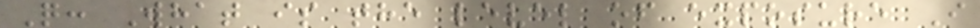Q: What is the level of exposure I
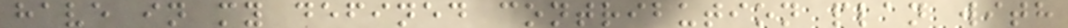have in my defined contribution plan with
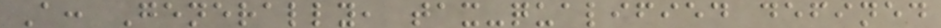A: Generally, tax-qualified defined
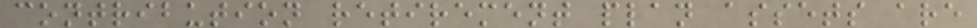contribution retirement plan assets are
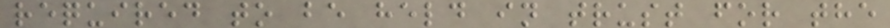required to be held in trust for the
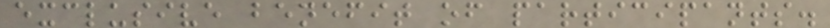exclusive benefit of participants.
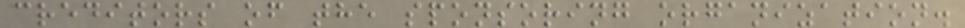creditors of the sponsoring organization.
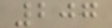207
